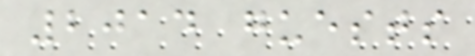2014 guests
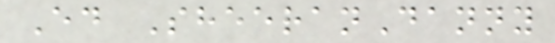Ed SheeranDanny
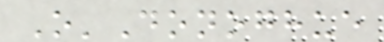O'Donoghue
